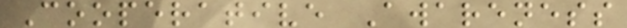Cooperative Awareness
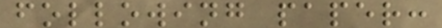following paper:
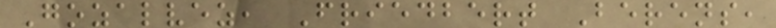Gozalvez, Friedbert Berens,
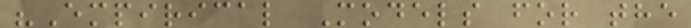"Empirical Models for the
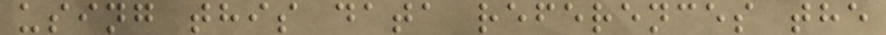using this data references the
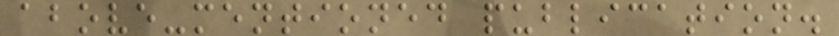above-mentioned publication.
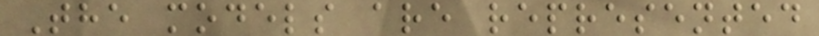The models are represented
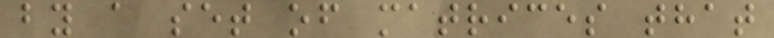by a set of matrices that
